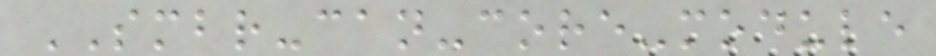SMBR-can-core-module
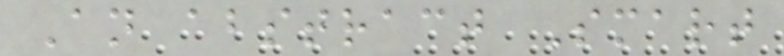An abstract Smart
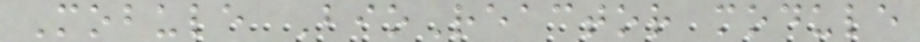Mobule BioReactor module
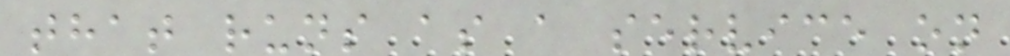that runs as a service on
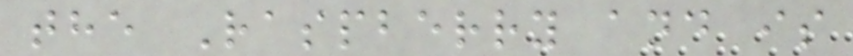the Raspberry and is
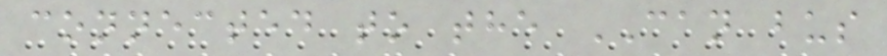connected to the CAN bus
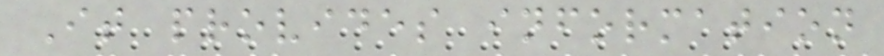It provides information
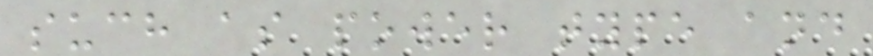such as power type and
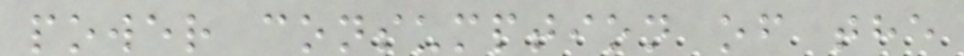power consumption of the
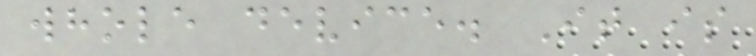whole device. It is
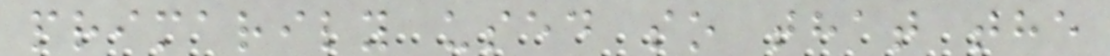primarily used so that the
